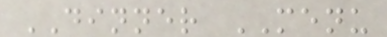DINNER MENU
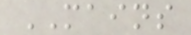MAINS
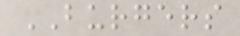BURGERS
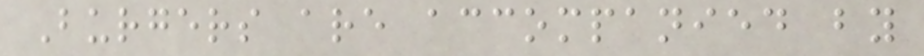Burgers are accompanied by
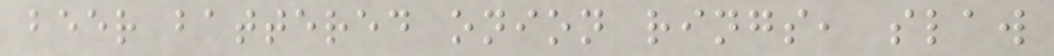beer battered onion rings, slaw
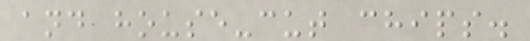and house-cut chips.
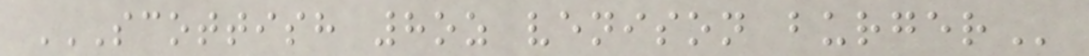SCOTTISH 8OZ VENISON BURGER
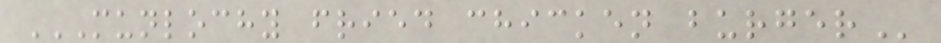MUNLOCHY FRIED CHICKEN BURGER
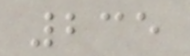235
